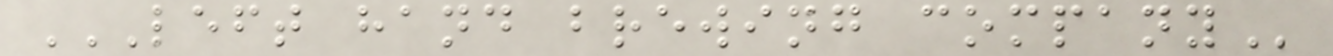LEFT HAND BREWING COMPANY
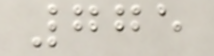775
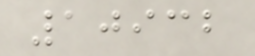10932
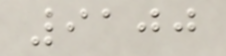9100
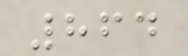864
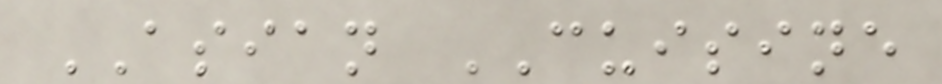ASIAN CUISINE
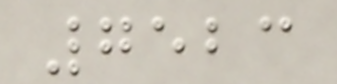7523
